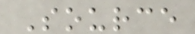Source
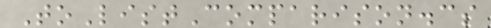ToListComparison.cs
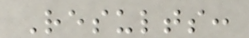Results:
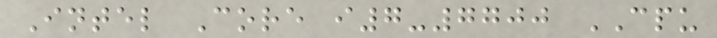Intel Core i7-7700 CPU
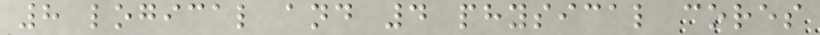8 logical and 4 physical cores
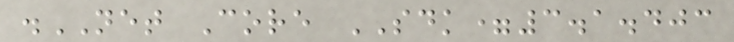.NET Core SDK=3.1.403
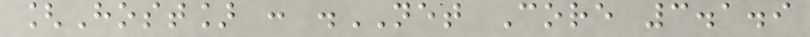[Host] : .NET Core 3.1.9
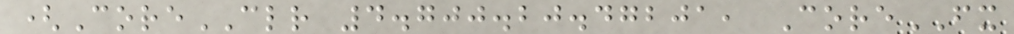(CoreCLR 4.700.20.47201, CoreFX
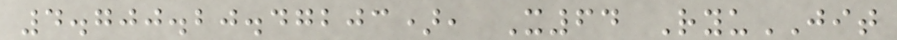4.700.20.47203), X64 RyuJIT
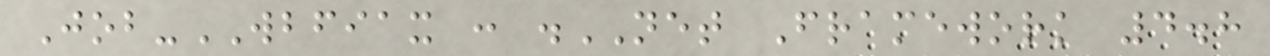Job-WBFIAX : .NET Framework 4.8
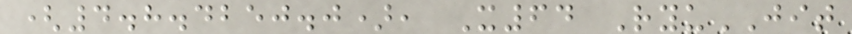(4.8.4250.0), X64 RyuJIT
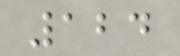124
